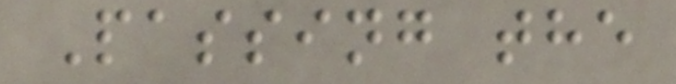Passing the
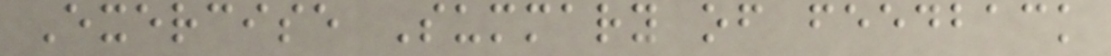Exercise Summary of feedback
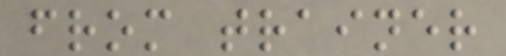from trainer
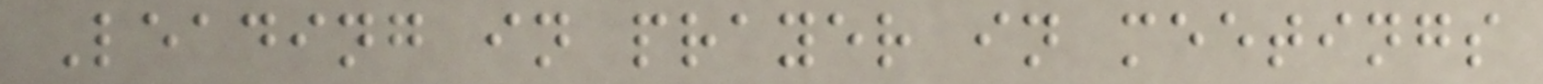Leading in prayer in meetings
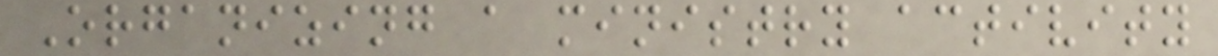Organizing a ministry activity
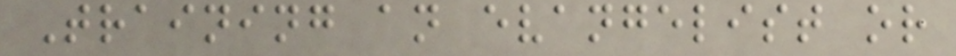Training an evangelist or
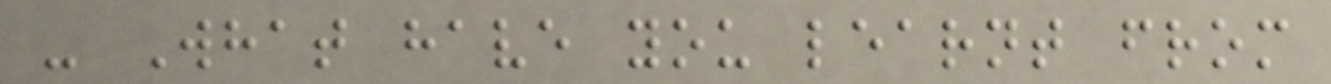- What have you learnt from
